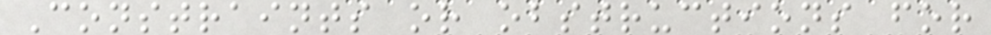Constraints or obstructions for
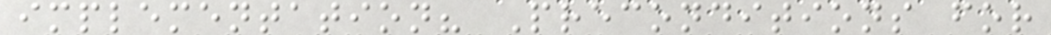implementation? Preconditions for
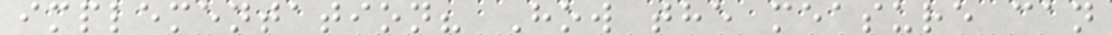implementation? How the measure can
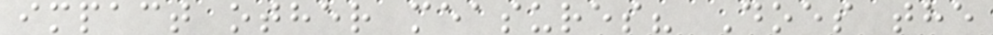impact other measures? Does the
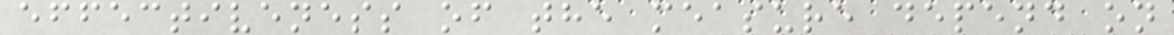effectiveness of the measure depend on
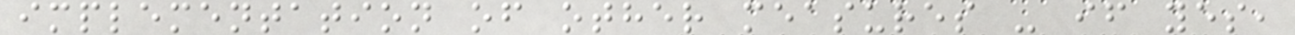implementation of other measures - if yes,
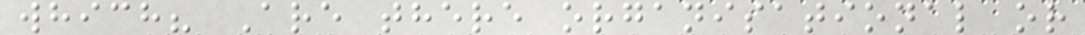which? Are there organisational or
